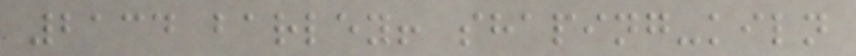2134 barley! shaping-kiln
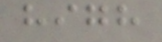high
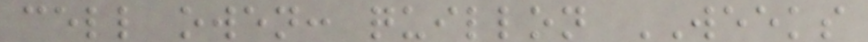cell owen: quillon WEEKS
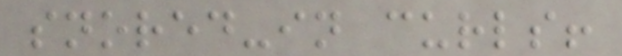snored-in curls!
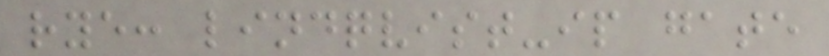rye: lindqvist-ip gate
